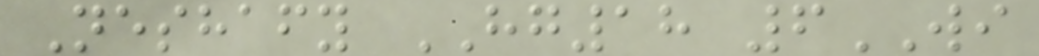Neshafy HG18 6WI
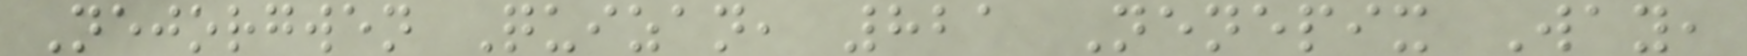Nejorgwen Quizan, 821 Nenepix Way,
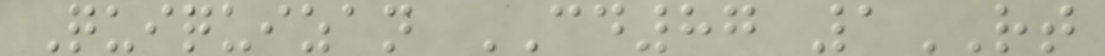Quiquizan CD87 1RT
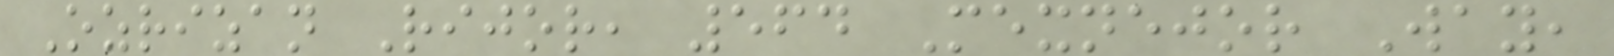Ozrizan Rijor, 564 Mexnejor Way,
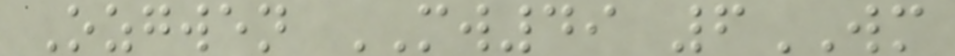Ozgwen MW49 6WM
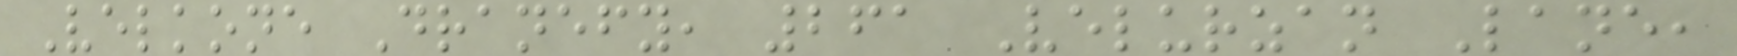Velkone Dranefy, 261 Velurzan Lane,
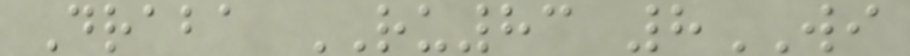Draba RU83 8WI
